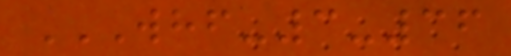WHF-3-36
